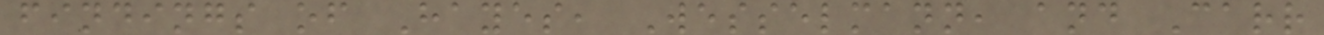findings of Hayes, Wesselmann, and Carr
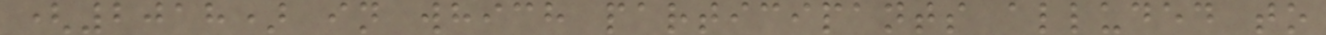(2018) in which participants alluded to
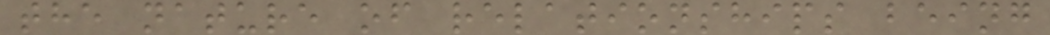the nature of relationships being
